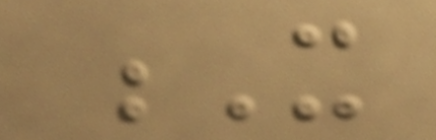X
